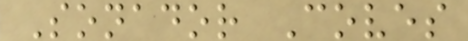Sonador Coves
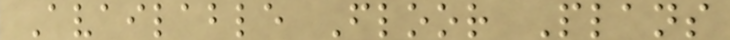Available Floor Plans
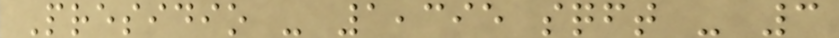Presidio - 1,395 sqft - 3
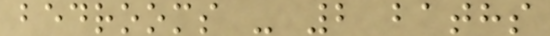bedrooms - 2 baths
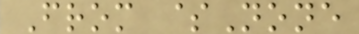From $None
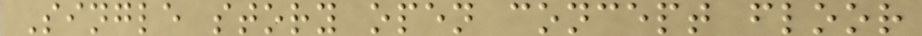Single story open concept floor
